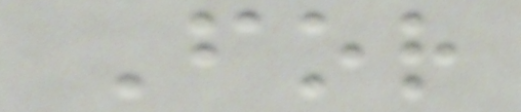For
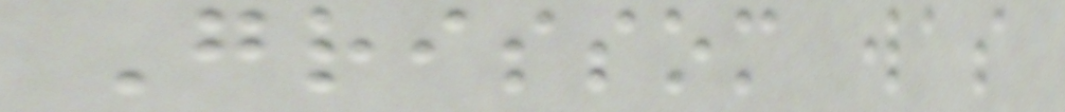Grissom was
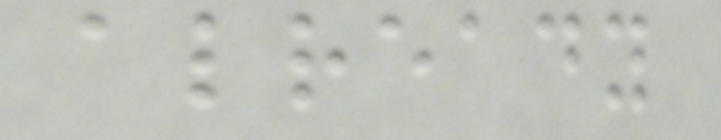already
